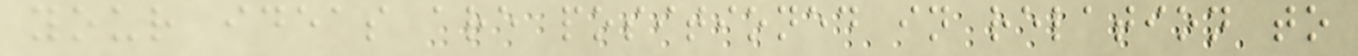your ideas are positioned in relation to
